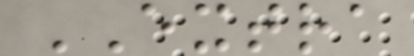EXTRA
